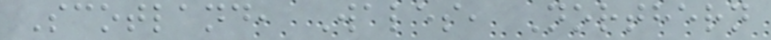Scotland, Wales, Northern
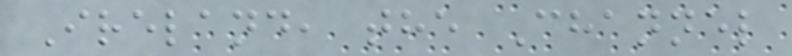Ireland, the Channel
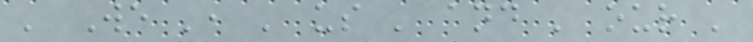' We ', ' us ' and ' our '
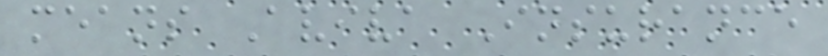means Aviva Insurance
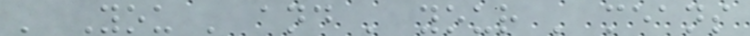' You ' and ' your ' means
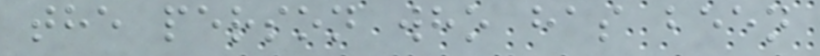the person who has been
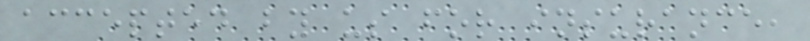accepted by us for insurance,
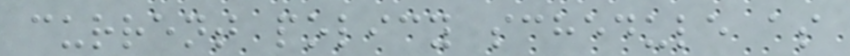current policy schedule as
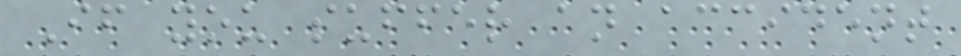If you suffer an accident
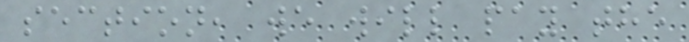section, we will pay the
